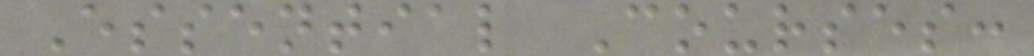Essential Courses:
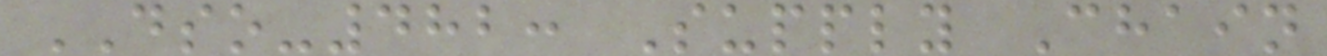DSO-482: Supply Chain
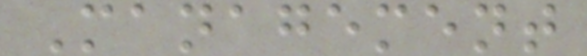Management
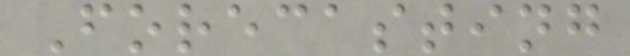Forecasting
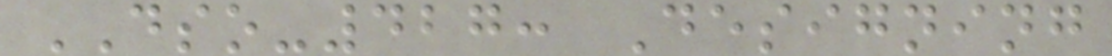DSO-427: Designing
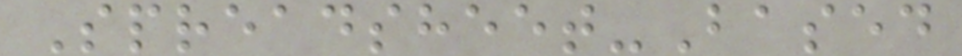Spreadsheet-Based
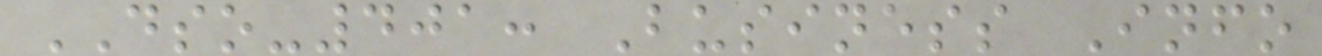DSO-401: Business Info
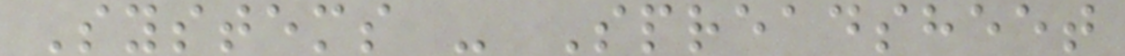Systems - Spreadsheet
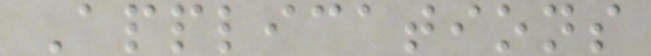Applications
